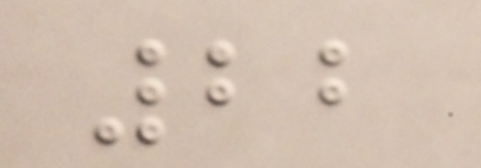22
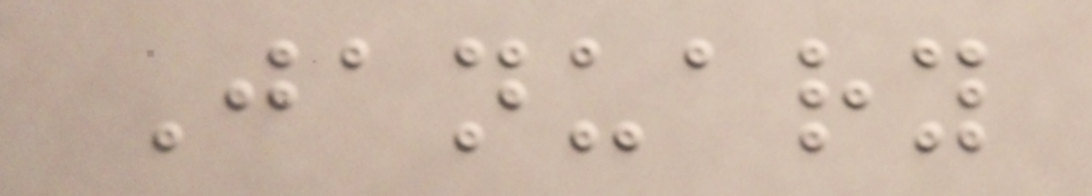January
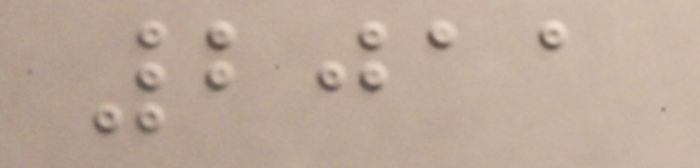2011
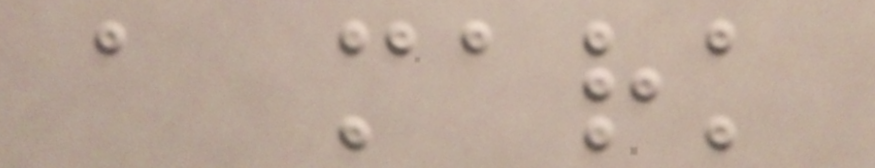a mark
